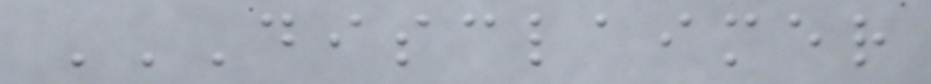DISCLAIMER
